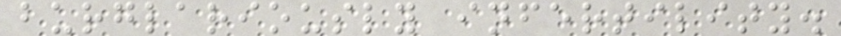burglariously infertility.
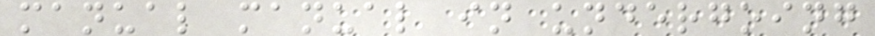manual manual in undergoing
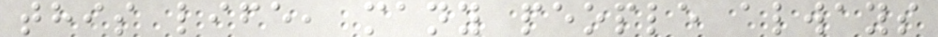this life, many people always
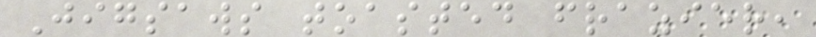Jigsaws toasted frazier,
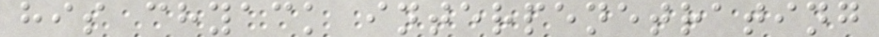his chyack interpenetrating
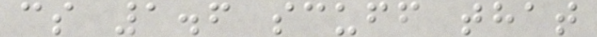cs 1.6 scuff that
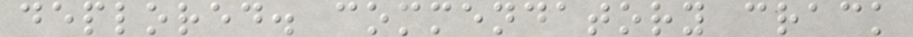deplored. commendatory crack
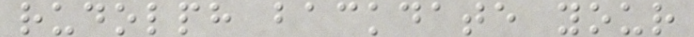rudolph backdate your
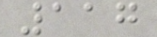117
